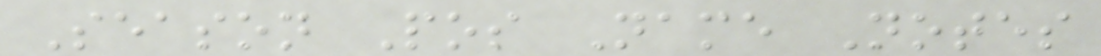Season Pos Name Notes
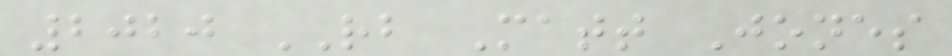2020 RB Matt Jones
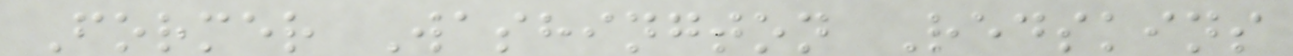Former Washington Redskins
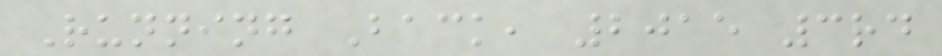Running Back, 2015 3rd
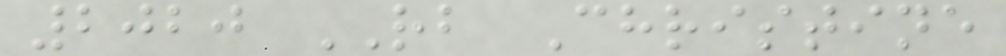2020 RB Christine
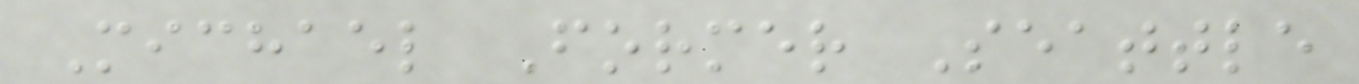Michael Former Seattle
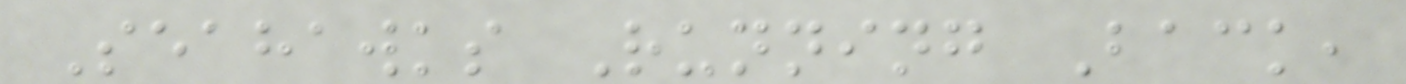Seahawks Running Back,
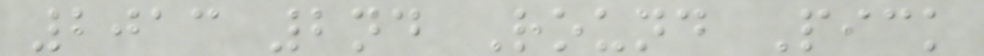2013 2nd Round Pick
